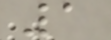1
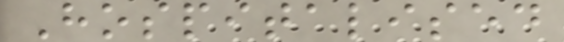Hospitalised
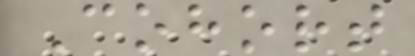Cohort
